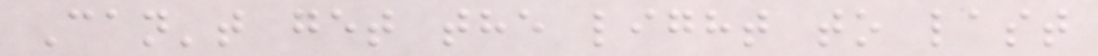Can't get the light to last
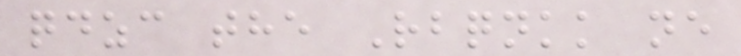qdzc the Rbqnkk ne
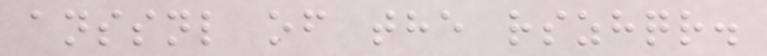anssnl of the rszhqr.
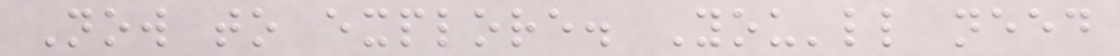Now to explore. You'll need
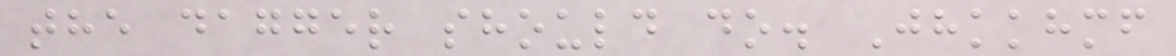the dagger should do. Jhkkhmf
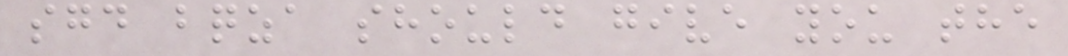sgd bqza should give you the
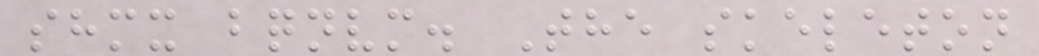shmx bqnvm. The skeleton
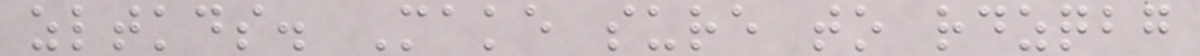zltkds. Make sure to rdzqbg
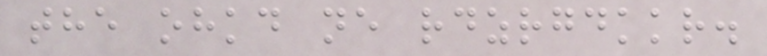the ohkd ne rdzrgdkkr.
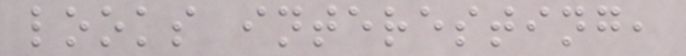looks interesting,
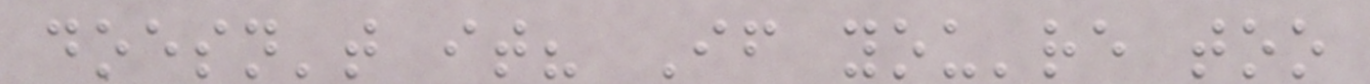doesn't it? If you're too
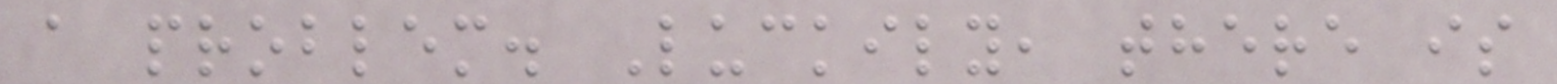a problem. Luckily, there is
